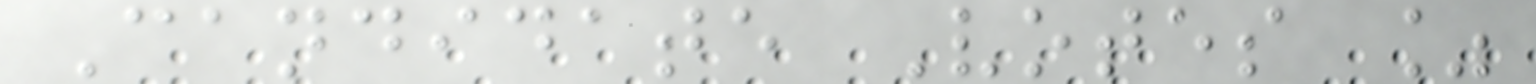Candidate Votes %
